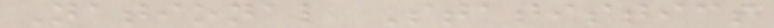National Statistics
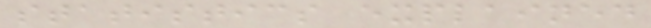statistics explained
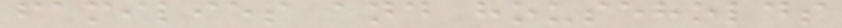families and households
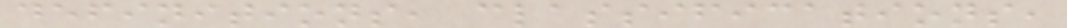definitions, classifications,
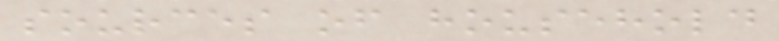sources of household
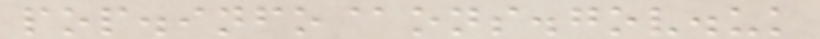pop.info@ons.gov.uk
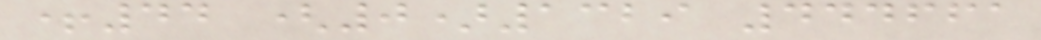+44 (0)1329 444661
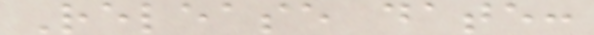Release date:
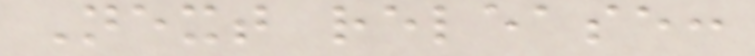Next release:
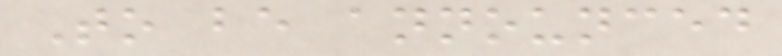To be announced
